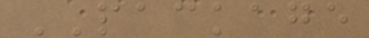PACKAGE
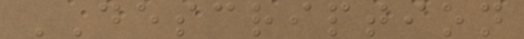DESCRIPTION
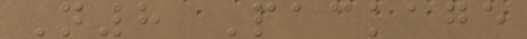N8 Package
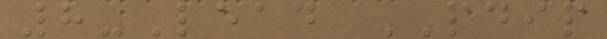8-Lead PDIP
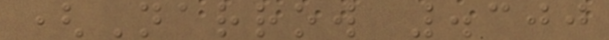(Narrow .300
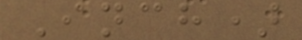Inch)
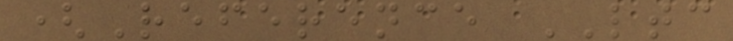(Reference LTC
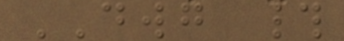DWG #
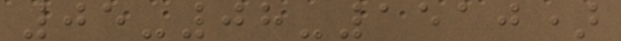05-08-1510)
